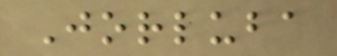Jorluba
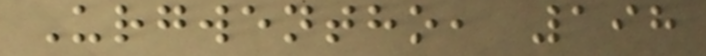Urgwentho, 198
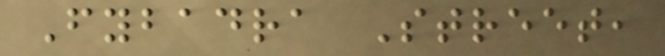Fybadra Street,
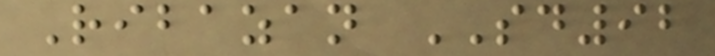Ribazan SD92
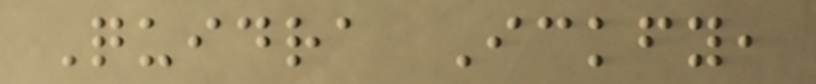Quidra Ickfy,
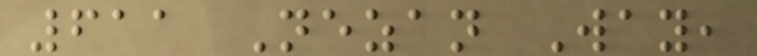611 Nezan Way,
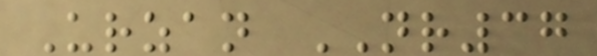Urzan NR37
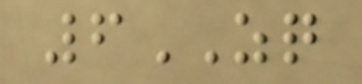6ZQ
